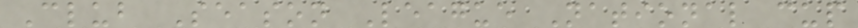Club Season League National cup
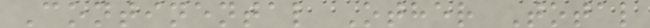Continental Other Total
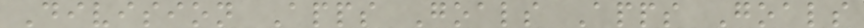Division Apps Goals Apps Goals
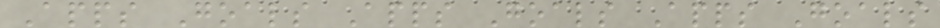Apps Goals Apps Goals Apps Goals
